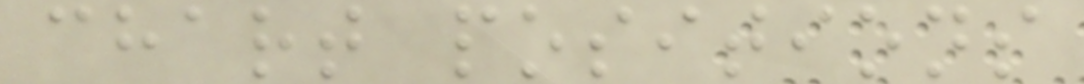chart positions
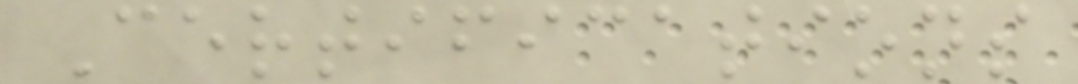Certifications
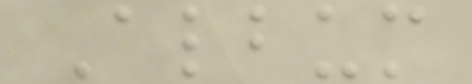Album
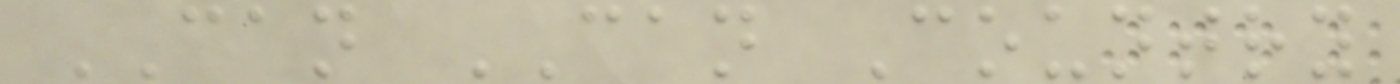CAN CAN Country
